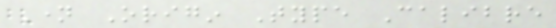Name Origin Type Calibre
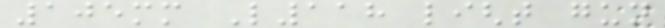105mm L118 light gun
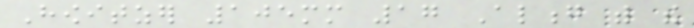Howitzer 105mm 17 Along with the
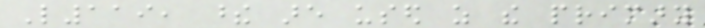L119, these are used as the primary
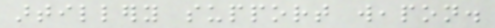artillery support weapon.
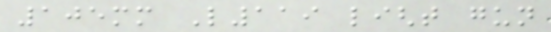105mm L119 light gun
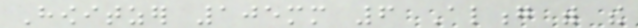Howitzer 105mm 6 Along with the
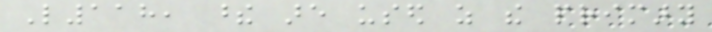L118, these are used as the primary
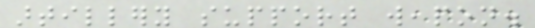artillery support weapon.
